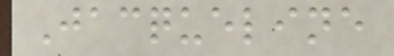Jacqueline
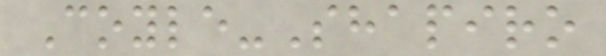Coyle-Shapiro
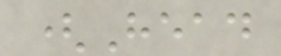(Head
